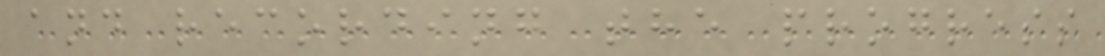and recording the progress
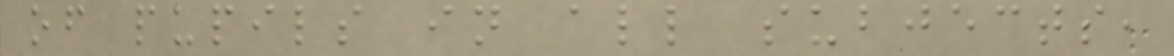of pupils in all subjects,
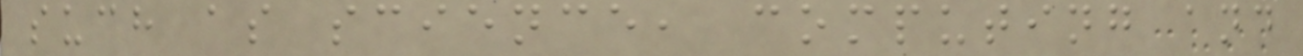such as science, computing and
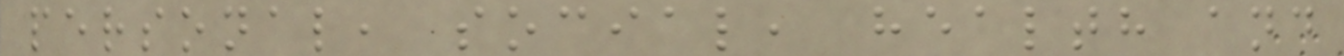personal, social, health and
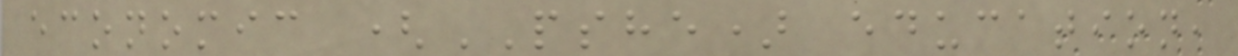economic (PSHE) education,
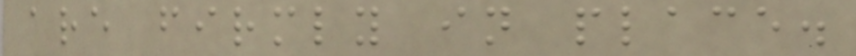are firmly in place.
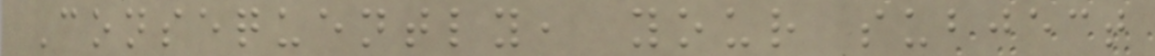Consequently, your subject
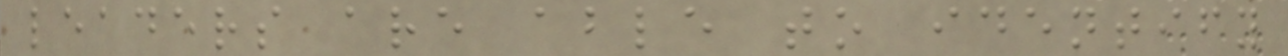leaders are able to identify
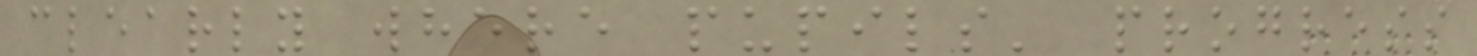clearly where pupils' progress
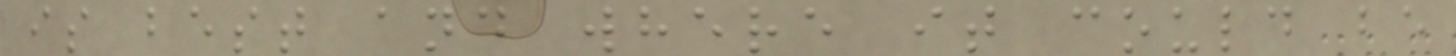is best and where it could be
